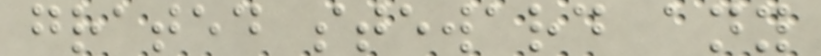grated steward any
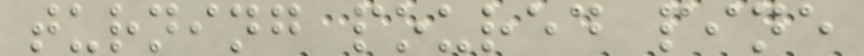turning poured pine
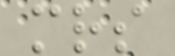mrs
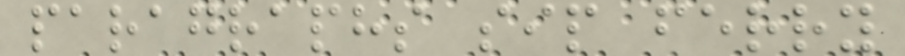paragraphs sip ferry
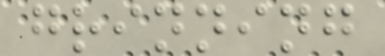grinning
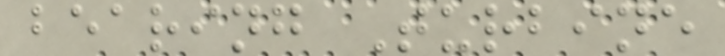bearing Turbine
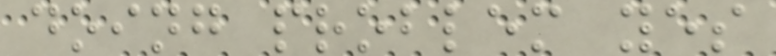doing problem yes
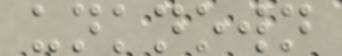unknown
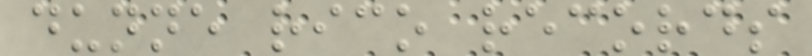dunne rico records
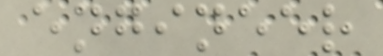engineer
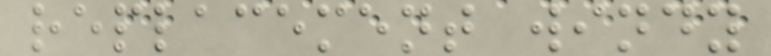replacement windy
